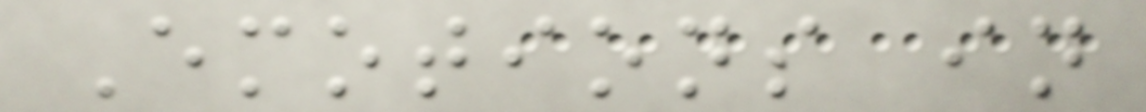Emotions in
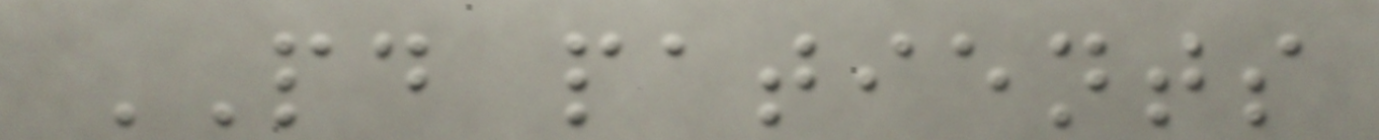PD patients
